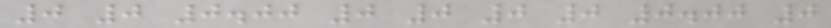0 0 0.00 0 0 0 0 0.00 0
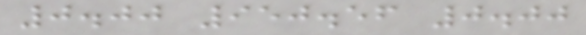0.00 950.56 0.00
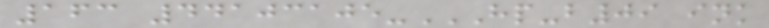163 44103105-HP-B09 INK
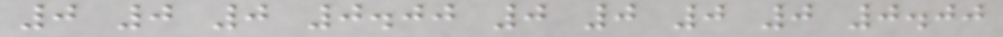0 0 0 0.00 0 0 0 0 0.00
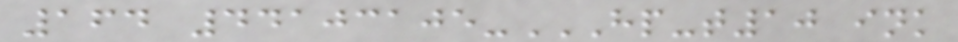164 44103105-HP-T10 INK
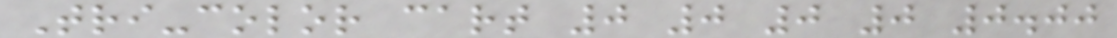Tri-color cart 0 0 0 0 0.00
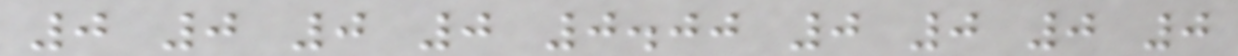0 0 0 0 0.00 0 0 0 0
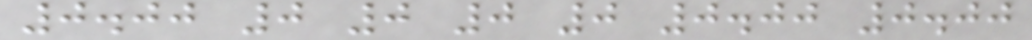0.00 0 0 0 0 0.00 0.00
